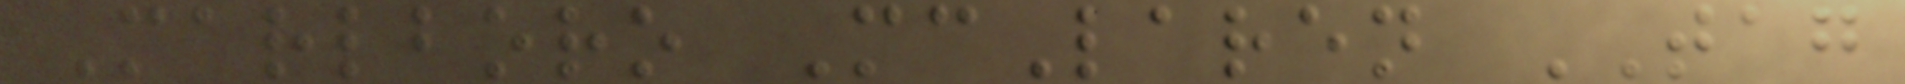Marlboro McLaren TAG
